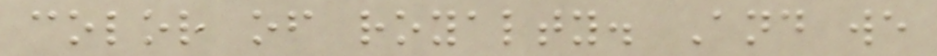color of royalty. And we
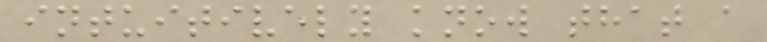intuitively know that a
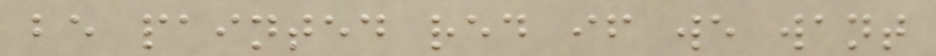be painted red if we want
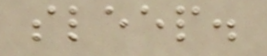sleep.
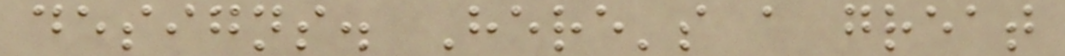designs. Here's a great
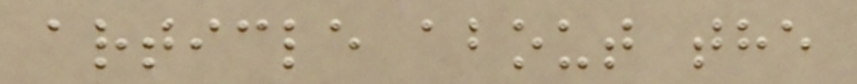article about the
